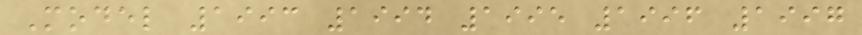Model 1993 1994 1995 1996 1997
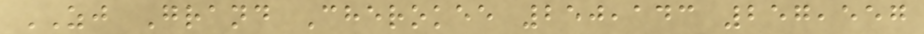ZJ Grand Cherokee 250,143 257,557
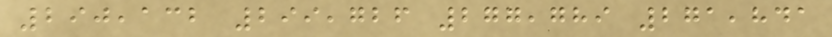290,132 299,726 277,789 271,841
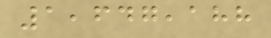1,647,188
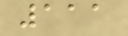111
